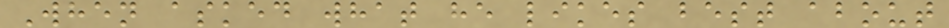When asked what he likes best about
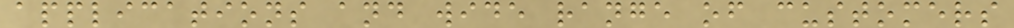applications and wide range of customers
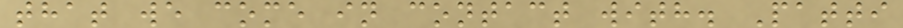that we come in contact with. Patti
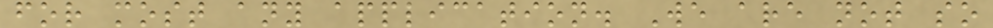for most any application. We are not so
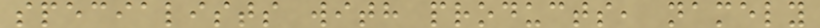specialists with products, namely
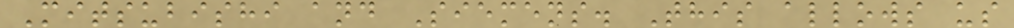Mitsubishi and Siemens. This allows us
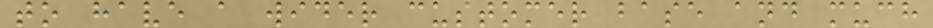to have a wider customer base and much
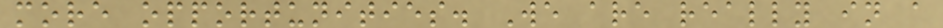more opportunities. We are really in a
